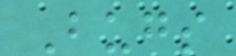Bugs
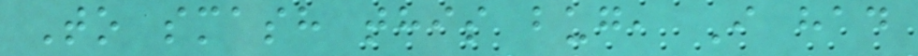To smash this bug, I had
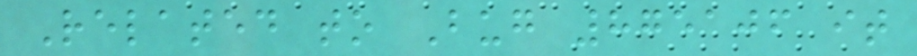Related to Bug 875106 it
